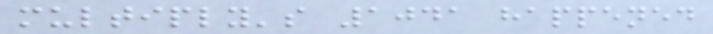multiply's 1041 happened
